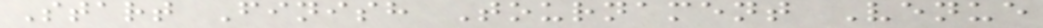Start Finish Tournament Venue
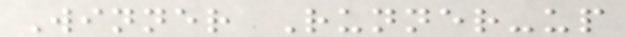Winner Runner-up
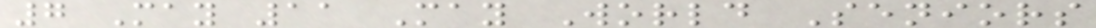7 May 11 May World Seniors
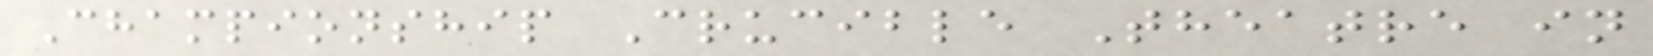Championship Crucible Theatre in
